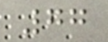77
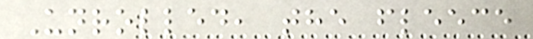Unrolled, the fleece
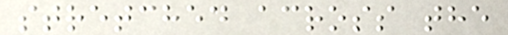stretched across the
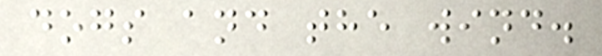dogs and the wind.
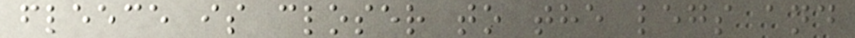fleece is closer to the legs and
